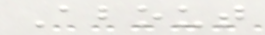About
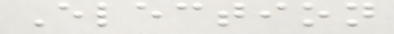Election
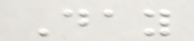Day
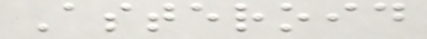Asteroid
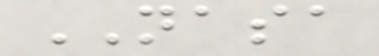NASA
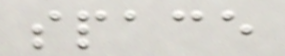space
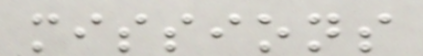missions
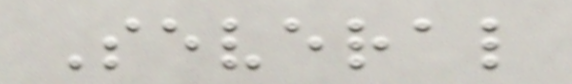Several
